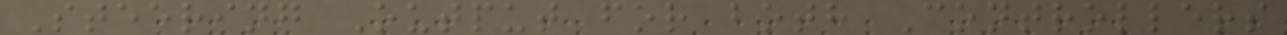Steering Output for both Controllers
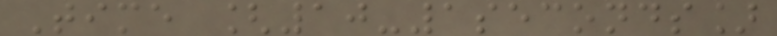Time [10-1seconds]
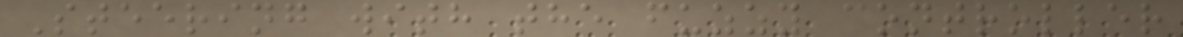Steering with the fuzzy controller
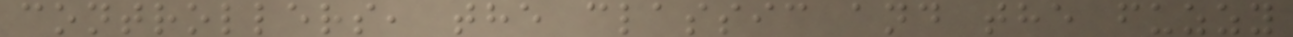controllers, the classic and the fuzzy
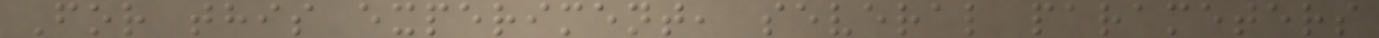For this experiment, several parameters
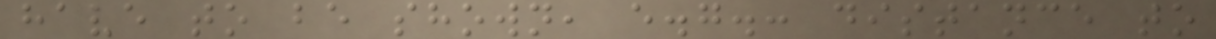have to be shown, e.g.: distance to
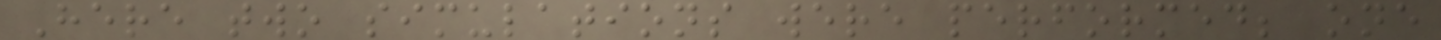Here two simulations were performed; one
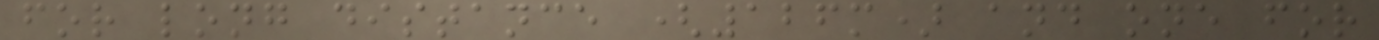for long distance (126m) and one for
